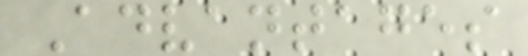Advantages
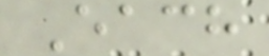Each
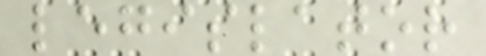legislator
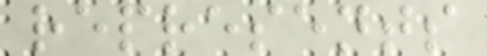represents
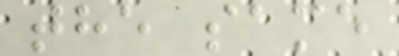the same
